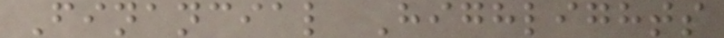Financial Highlights
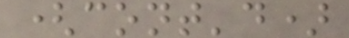(cont'd)
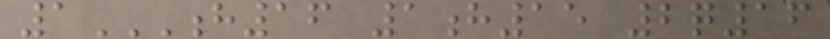1H16 1H15 2Q16
